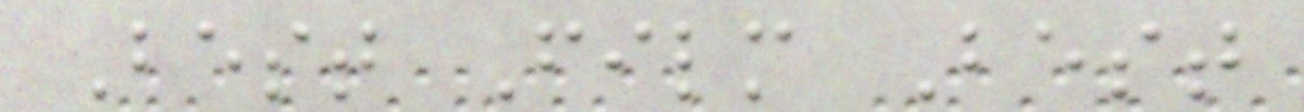Best Film Best
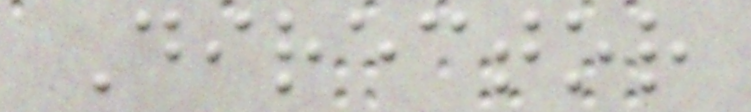Director
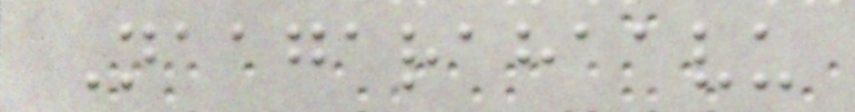Naagarahaavu
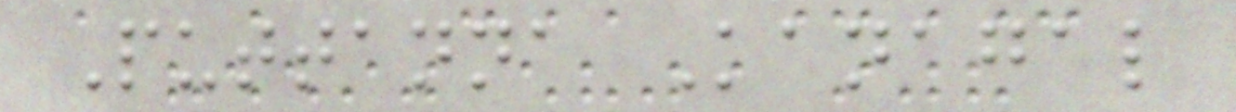Puttanna Kanagal
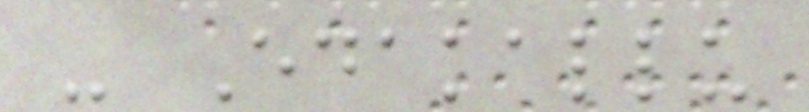- Edakallu
